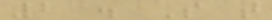2 . So that
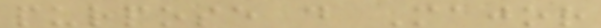purpose do Major
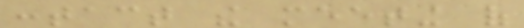contact the meeting of
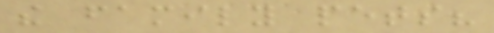the family pets?
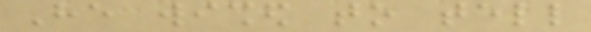He wished to tell
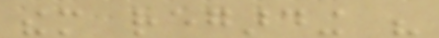them regarding his
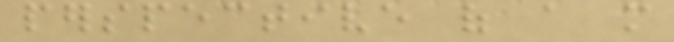perspective of a more
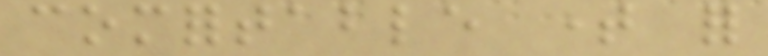comfortable time for
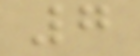7
